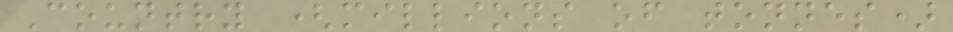Country (millions of tonnes)
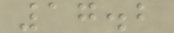17.2
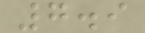7.9
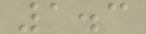1.3
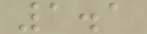1.1
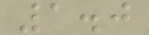1.0
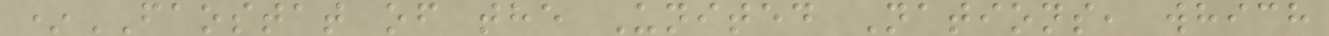*FAOSTAT of the United Nations, which
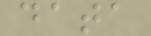data
